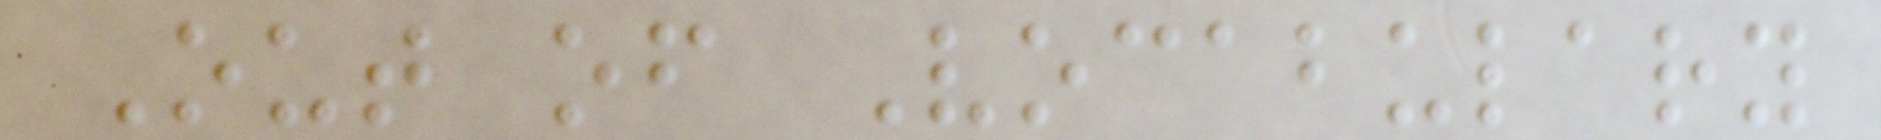Out of Vocabulary
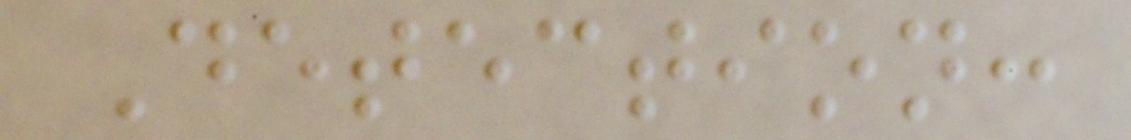Detection:
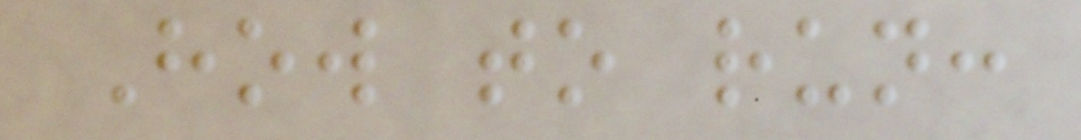How to run:
